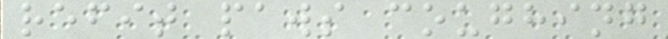refit paws coughing
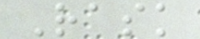Rask
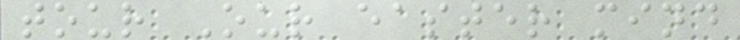tour Our easter mind
